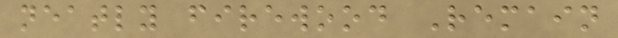neatly firewood Remain
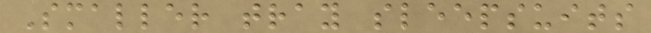Smaller tray sleepsuits
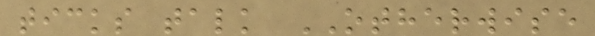ticks talk OTHERWISE
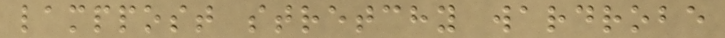lamppost stretchy wardrobe
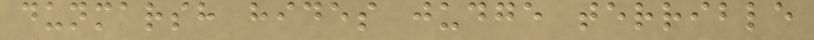dunmarsh hides judge terrible
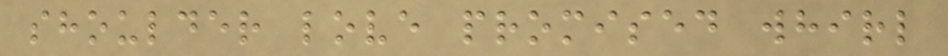shoulder love promised whirl
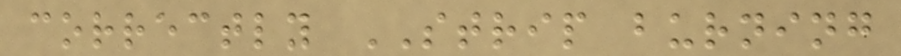correctly STRIP burning
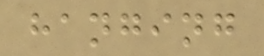hanging
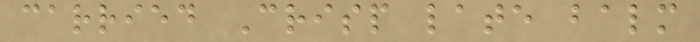carried Crisp late balm
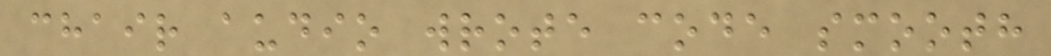chair audio wrote code smooth
